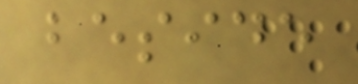beside
